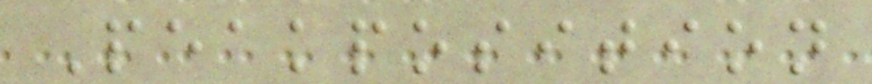Peakposition
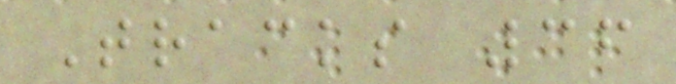Tracks 36
